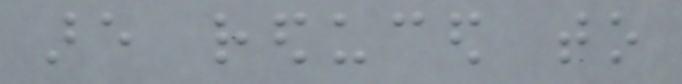are reduced to
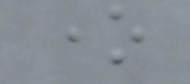one
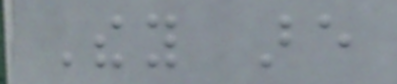They are
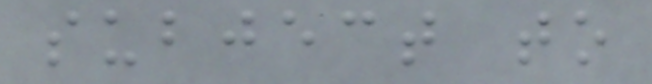subject to
